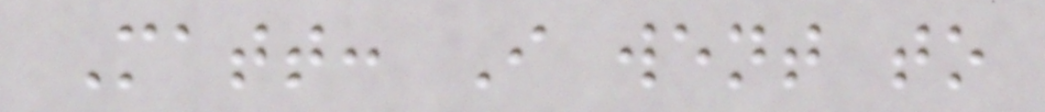Matt: I went to
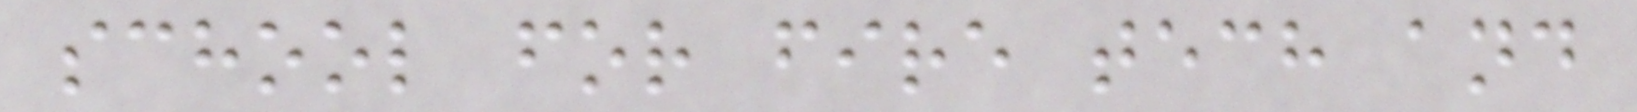school for fire tech and
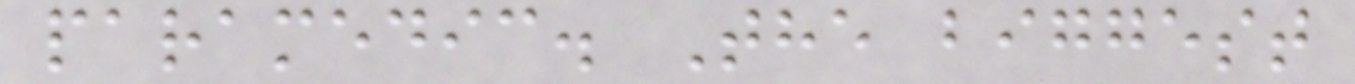paramedic. The biggest
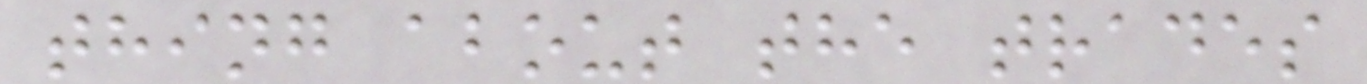thing about the trades
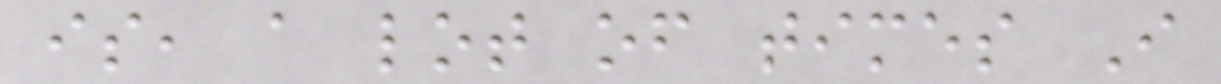is, a lot of times I
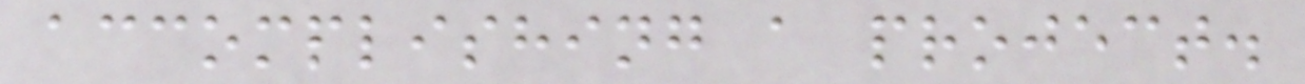accomplishing a project.
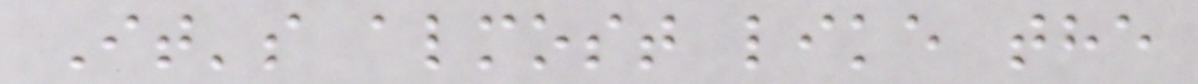It's almost like the
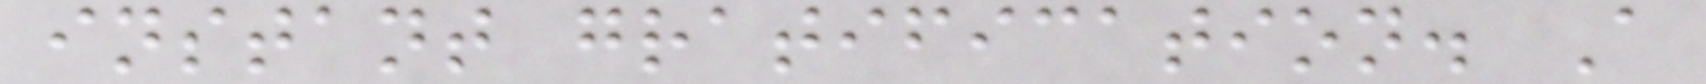instant gratification. A
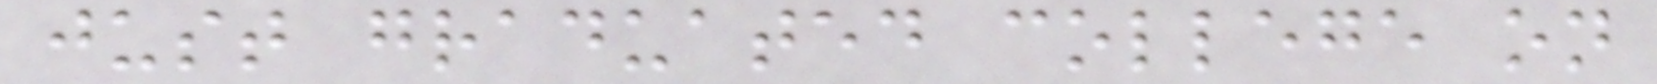just graduated college on
